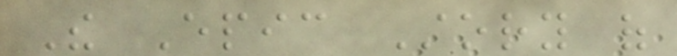The Epic Story of
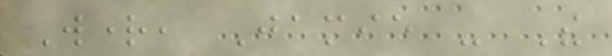Wright, Jamie - The
